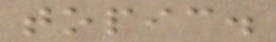topic.
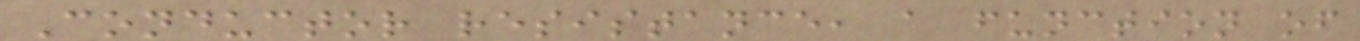Conductor resistance, a function of
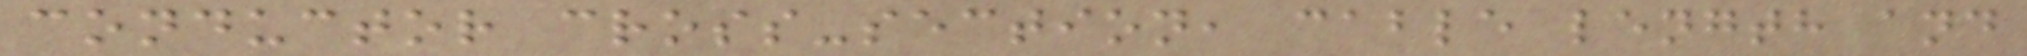conductor cross-section, cable length and
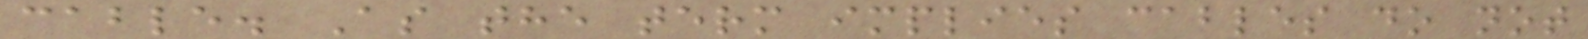cable. As the term implies cables do not
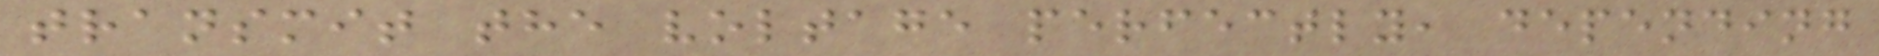transmit the voltage perfectly, depending
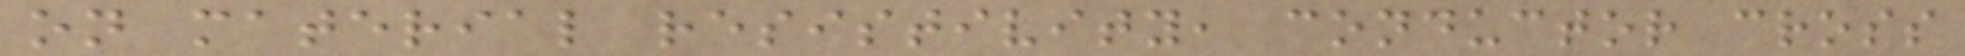on material resistivity, conductor cross
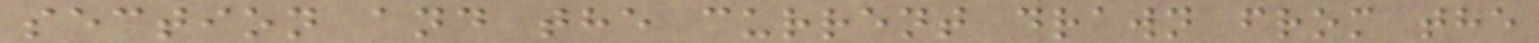section and the current drawn from the
